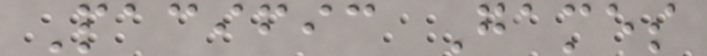Pacific Games
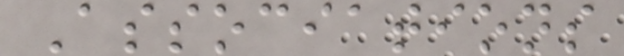Associations
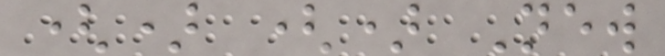() () New
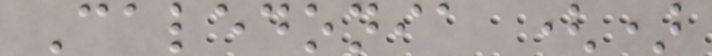Caledonia ()
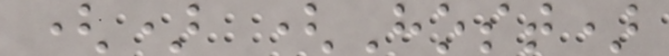() (Host)
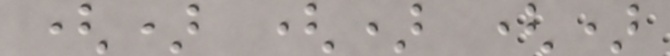() () ()
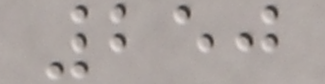250
